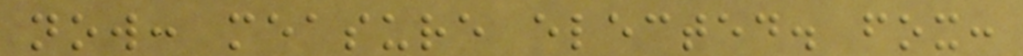now: measure elected. fox:
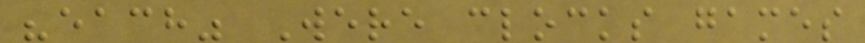"each" Were clocks games
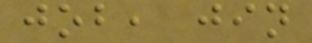job, jin
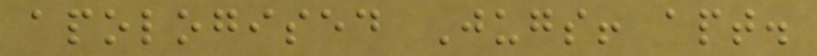apologised Jugs! apt.
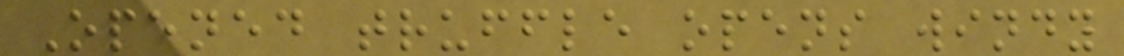Opened truffle opens windy
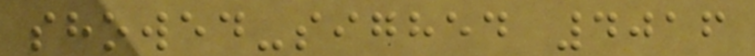showed-sighed 4016
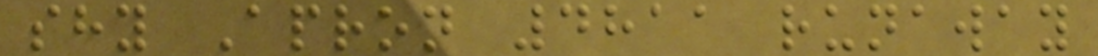shy Apron 4811 runaway
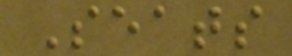Seats
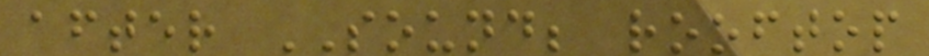after SOUND; rooftop
